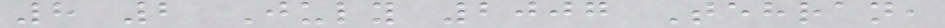8 2 July 2007 Tehran,
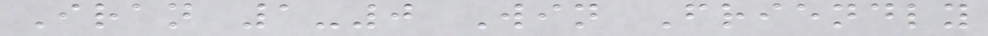Iran 1-0 Win Friendly
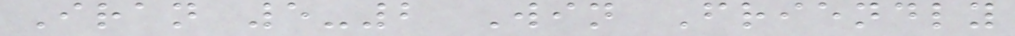Iran 5-2 Win Friendly
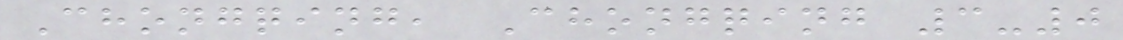Chongqing, Chongqing 3-0
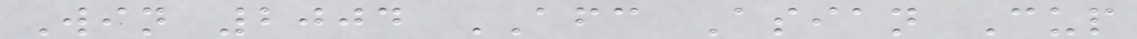Win 2004 AFC Asian Cup
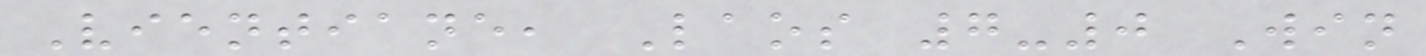Vientiane, Laos 7-0 Win
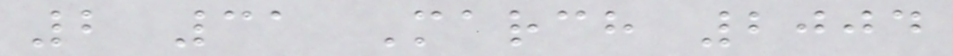2 31 March 2004
